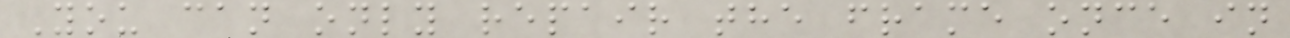You can only repair the frame once in
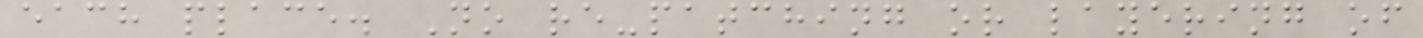each place. No re-patching or layering of
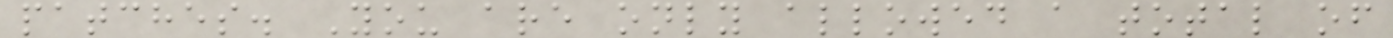patches. You are only allowed a total of
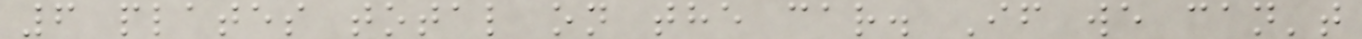6 plates total on the car. If we can't
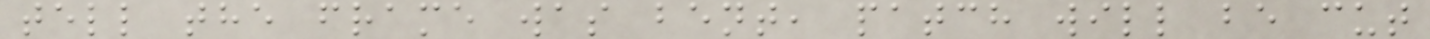tell the frame was bent, patch will be cut
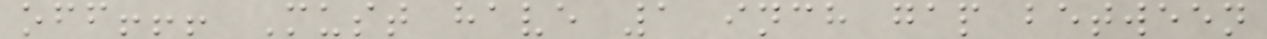off!!! Must have 1 inch gap between
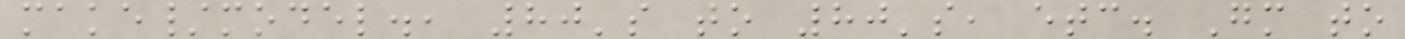make/model., 80's to 80's, etc. Gm to
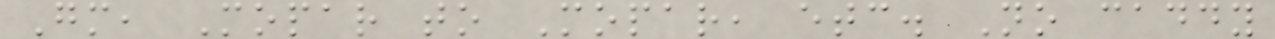Gm, Mopar to Mopar, etc. No caddy
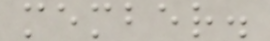member.
